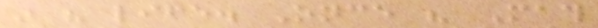in his life. Once his Math
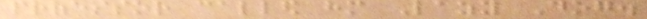professor called him Lazy Dog.
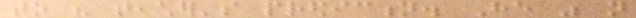to his teacher's prediction. He was not
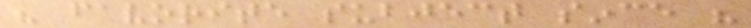his favorite subject since his
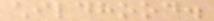childhood.
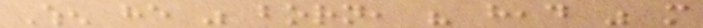When he was born, his head was more
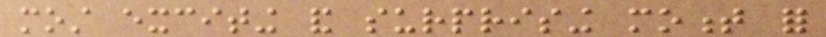most exciting and surprising moment for
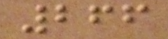266
